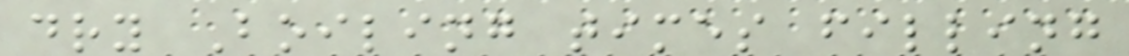dry Boiling times filling
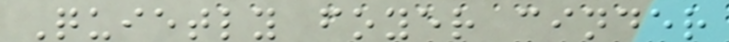Quietly foyer cinder
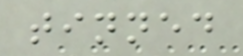tinned
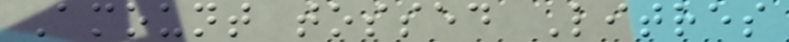Amount tossed Litres
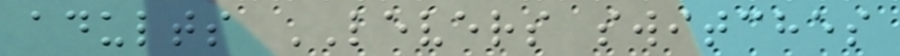adults LEVERS switches
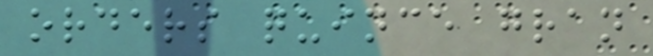orders quince gran
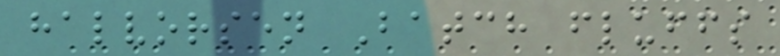halvorsen Batch fluffs
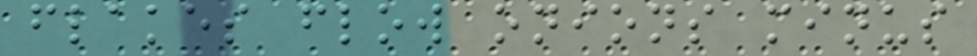flakes flow onions minus
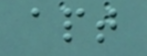apt
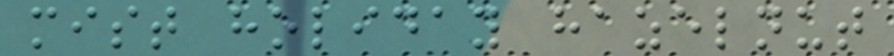mist holiday hazelnut
